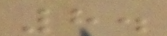8.
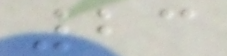23
